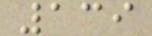139
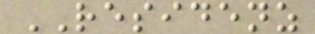RESIDENZ
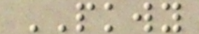PKWY
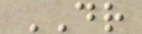DR
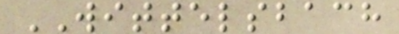WITTELSBACH
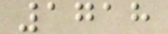1718
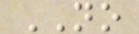NO
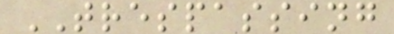TRESPASSING
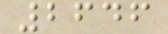2646
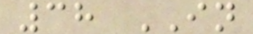38 IN
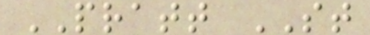PRATT ST
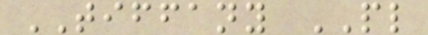TIFFANY PL
